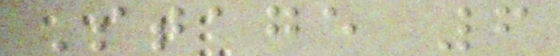Stage 6
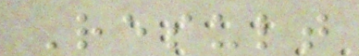Result
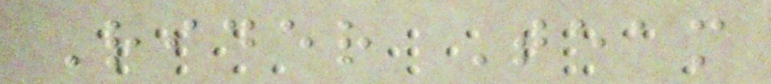Rider Team
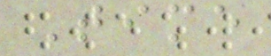Time
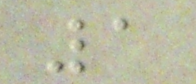1
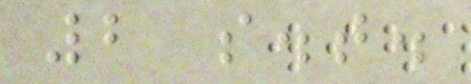2 s.t.
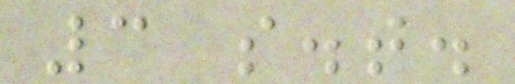3 s.t.
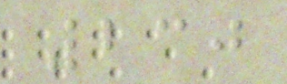230
